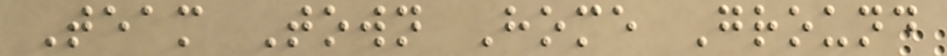Team Town Home Ground
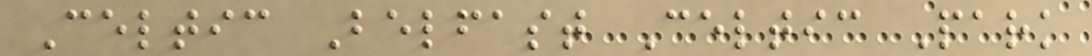Celtic Belfast Celtic Park
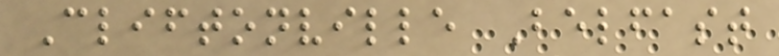Cliftonville Belfast
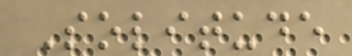Solitude
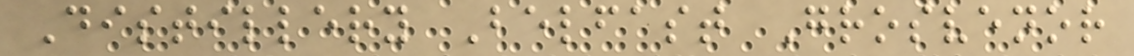Distillery Belfast Grosvenor
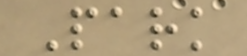Park
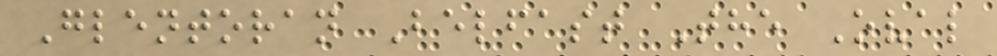Glentoran Belfast The Oval
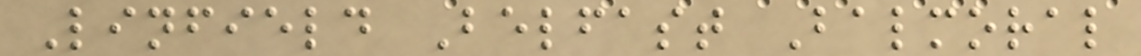Linfield Belfast Balmoral
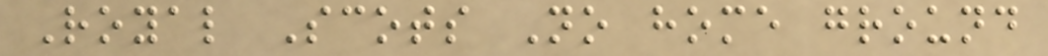Royal Scots No home ground
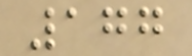177
